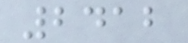2412
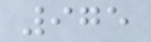975
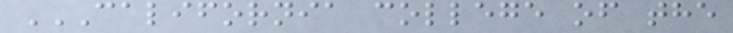CALIFORNIA COLLEGE OF THE
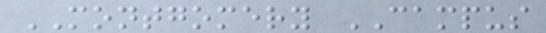MONTGOMERY CAMPUS
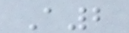A2
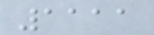1111
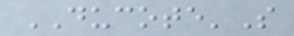DUCOTE'S
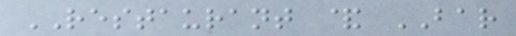RESTAURANT & BAR
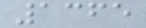1365
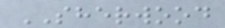SHERWOOD
